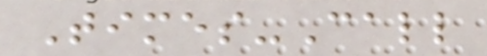Times-Call
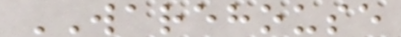WAREHOUSE
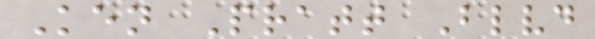Ken Pratt Blvd
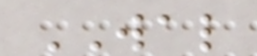WAL
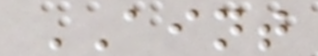AINT
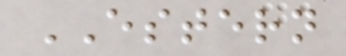ESTERN
